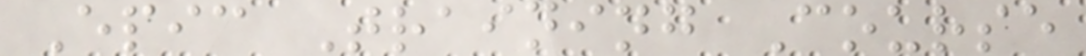Epic Training Course
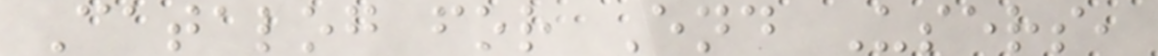Catalog for End Users,
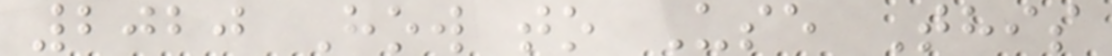2020 How to Use This
